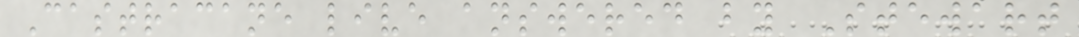Castracane live answered by Stewart
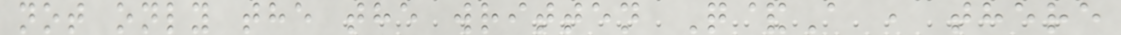not only the the written Q&A , there
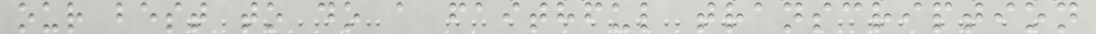our best to do a faithful transcription
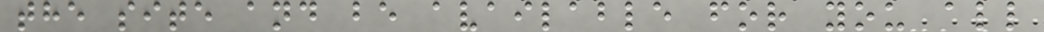the site and be available for you all
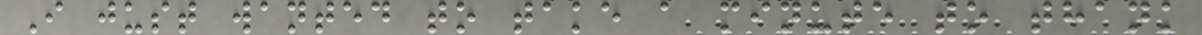I just wanted to take a minute to thank
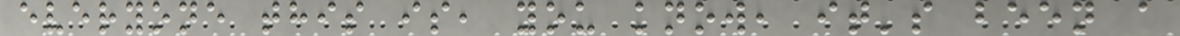everyone this is, you know, it's been a
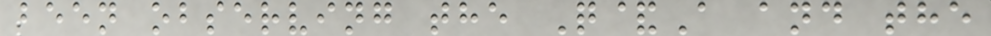been observing the Q&A and the
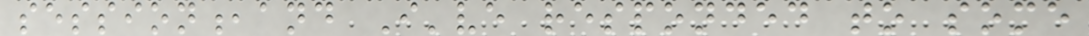session,and I've responded to some
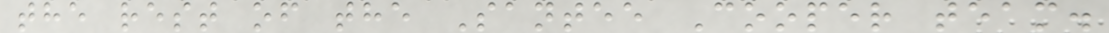the rest of the Santee Cooper team.
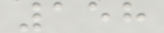158
